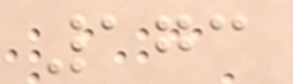173
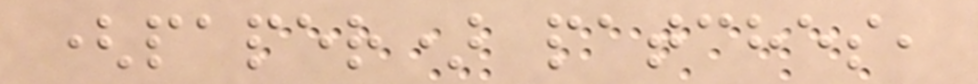(paper) patches,
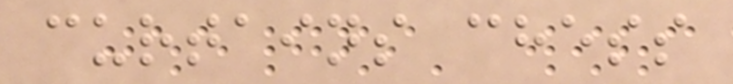curtains chess
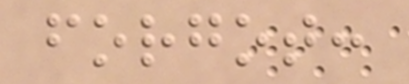forgot:
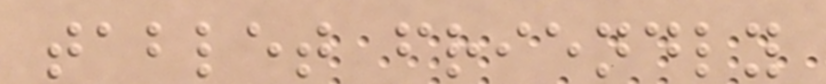tablet friendly
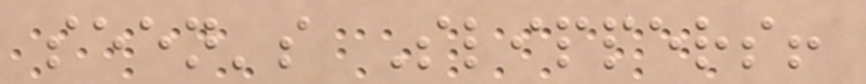seen's Slippers!
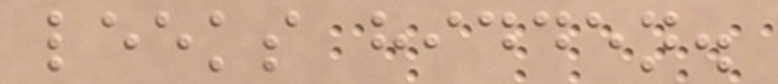leeks hidden.
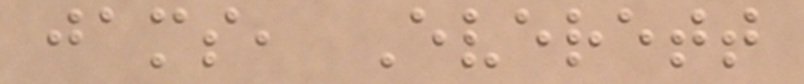jams, Everett
